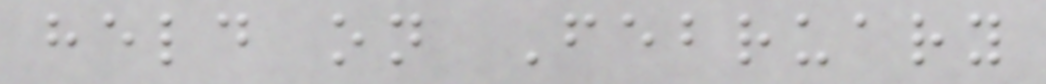held on February
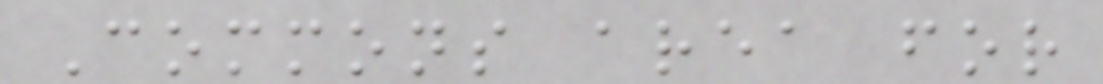Commons area for
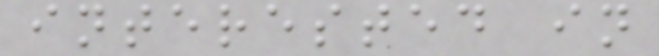interested in
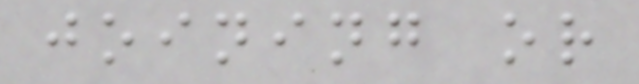joining or
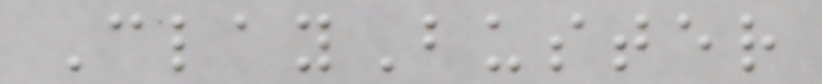ClayBuster
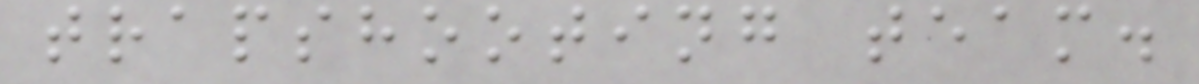trapshooting team.
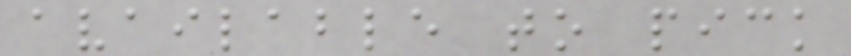available to pick
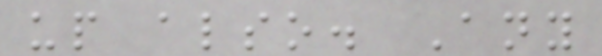up also. Any
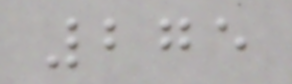275
